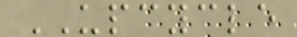UPCYCLE
